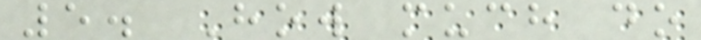5. How much do
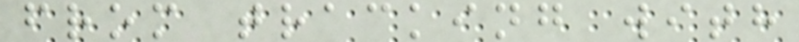from tracking with
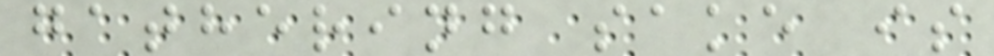gathering sake is
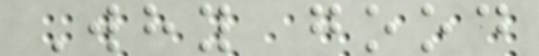Why good
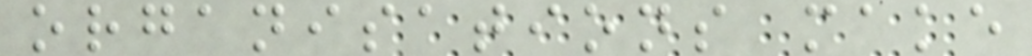organisations make
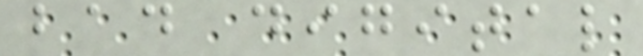bad digital
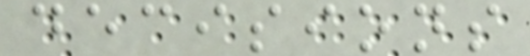decisions
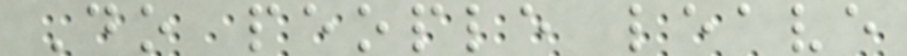Do people leave
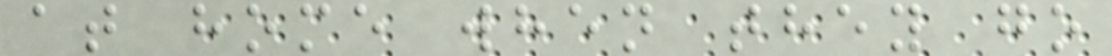at home when they go
